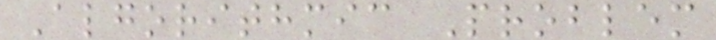Algorithmic Problem
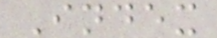Index
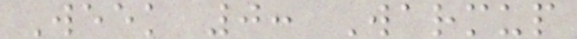Week 0: Warmup
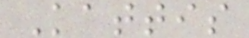Kattis
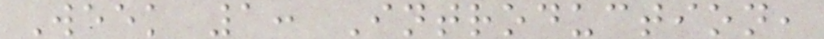Week 1: Introduction,
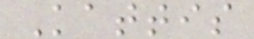Kattis
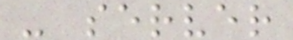- server
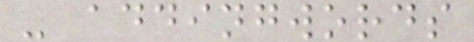- addingwords
